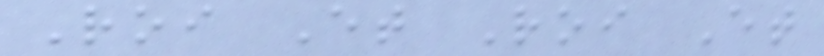Roi Et Roi Et
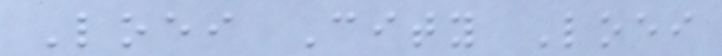Loei City Loei
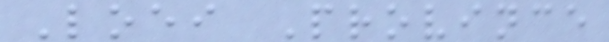Loei Province
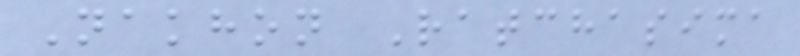Nakhon Ratchasima
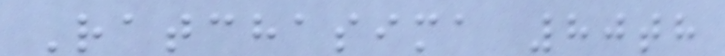Ratchasima 80th
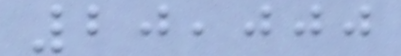20,000
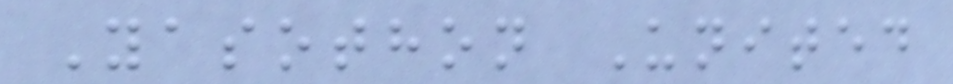Yasothon United
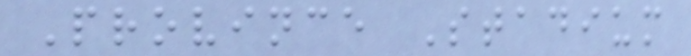Province Stadium
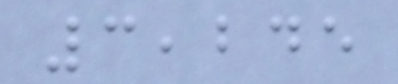3,245
